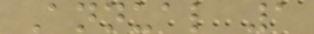Annual 1
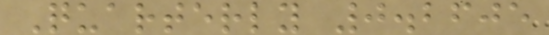Quarterly 0.2605
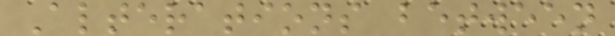Alterations between
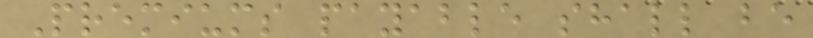Premiums payable shall be
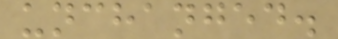unchanged.
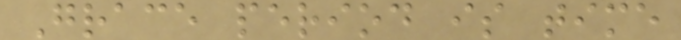Grace period is time
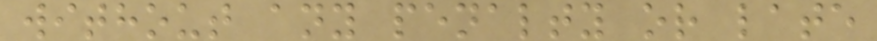without any penalty or late
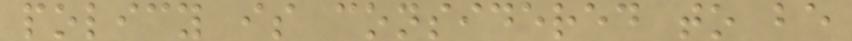policy is considered to be
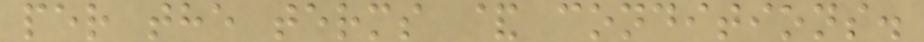per the terms & conditions.
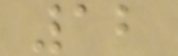12
